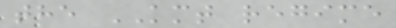the KMT regime
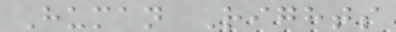Human Rights
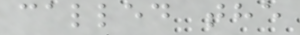called the
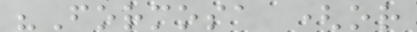"Formosa (or
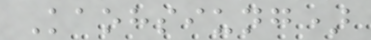Kaohsiung)
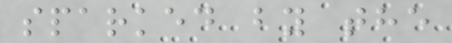sparked by the
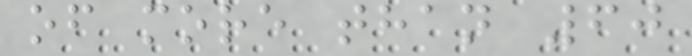of more than 60
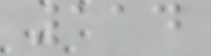114
